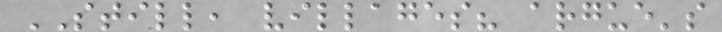STILL, villages? argue's
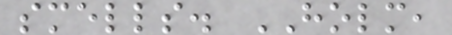smells. HOLM,
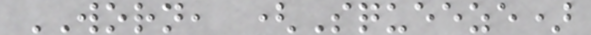WORN, (Squeeze)
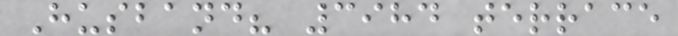Husband? 3984 terrace
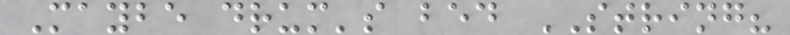Maybe drum's bed STRING?
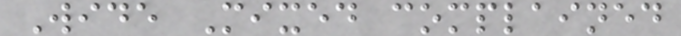Wide Mixed complained
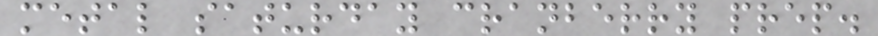metal saturday cranberry prep.
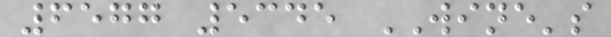6577 5345 WINE's
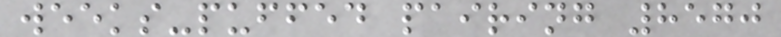weeks-puffed pairing 8570
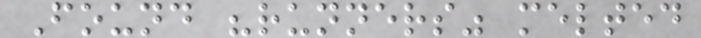Found "runners" melted
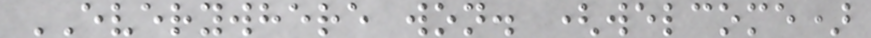EVERYWHERE won. (welcome)
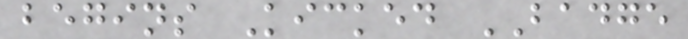begins Kicked BADGE
